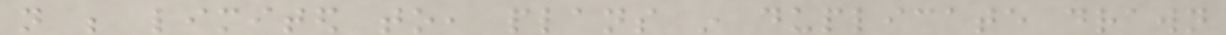not be limited to, plans in duplicate drawn
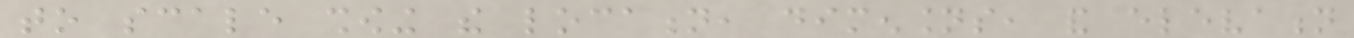to scale showing the location, dimensions, and elevation
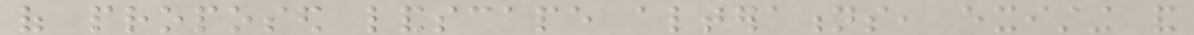of proposed landscape alterations, existing and
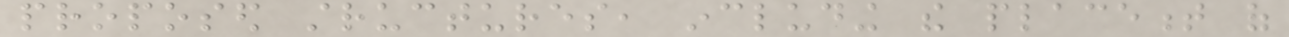proposed structures, including the placement of
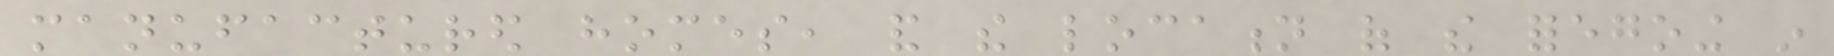manufactured homes, and the location of the foregoing in
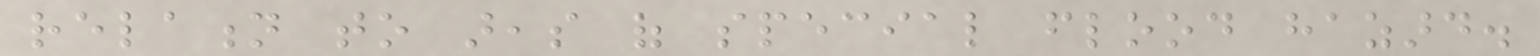relation to areas of special flood hazard.
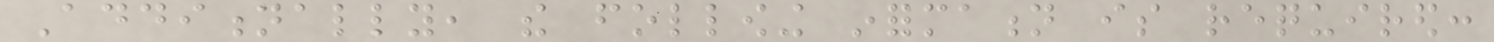Additionally, the following information is required:
